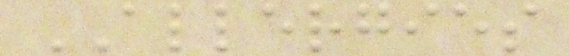ALLERGIES
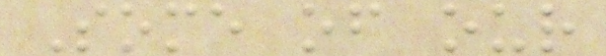Some of our
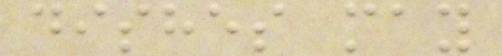dishes may
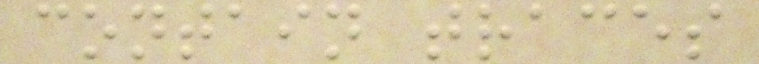contain traces
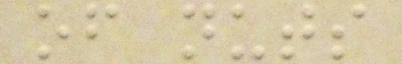of nuts
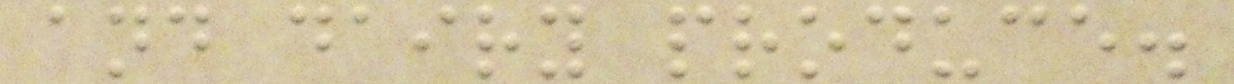and dairy produce.
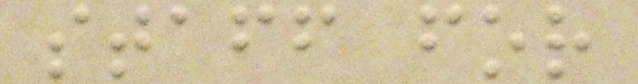staff for
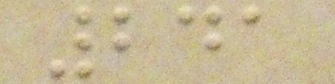241
